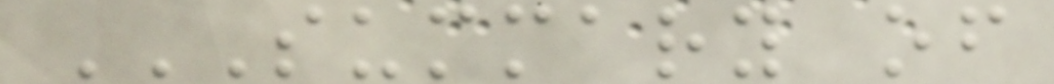SUMMARY OF
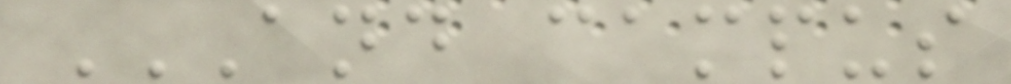AND CAMPUS
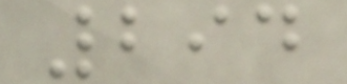294
